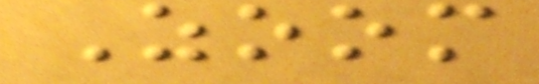Zoom
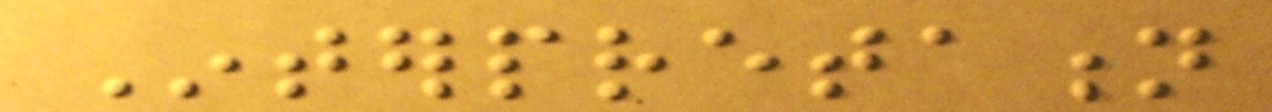Interpretation
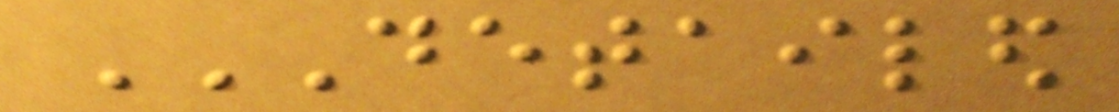DETAILED
